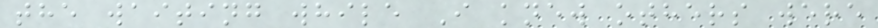the waiting while I knew others were
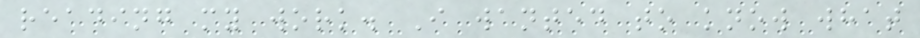reading my work. I wanted to know what
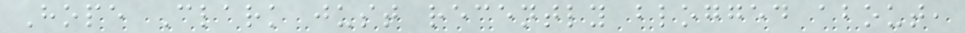Hope Clark just recently blogged about,
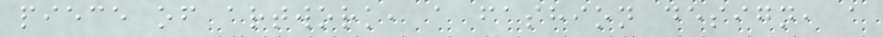piece of artwork, a fashion design, a
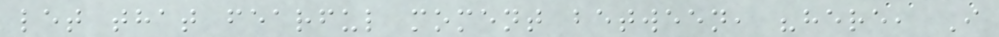let that fearful moment between, "here, I
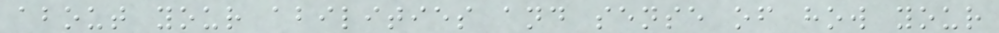about your abilities and sense of how your
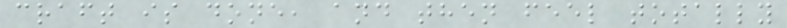craft is done, and then feel totally
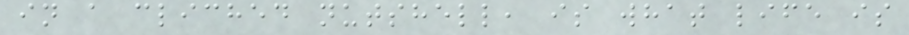in a cliched nutshell, is what life is
